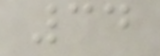34
